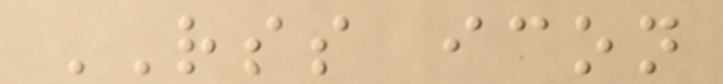RSS icon
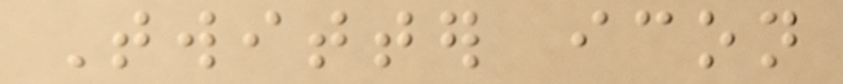Twitter icon
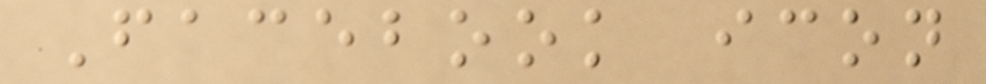Facebook icon
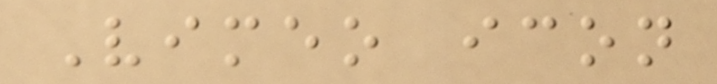Vimeo icon
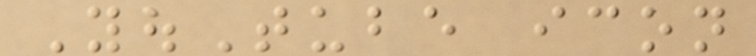YouTube icon
